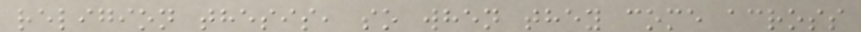religion thesis, so when they come across
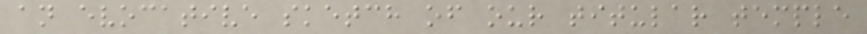an evocative sketch of our titular temple
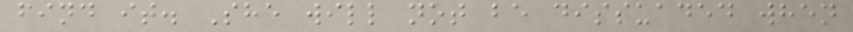find it. She will not be dissuaded when
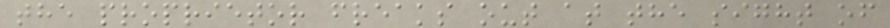the proprietor freaks out at the sight of
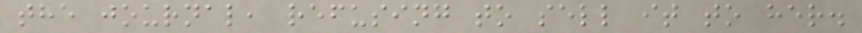the journal, refusing to sell it to her.
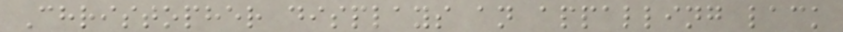Christopher displays an appalling lack
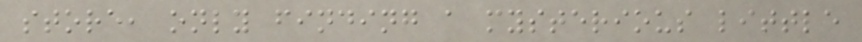store, only finding a mysterious little
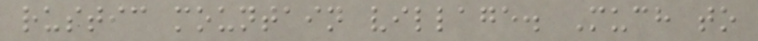rustic mountain village. Much to
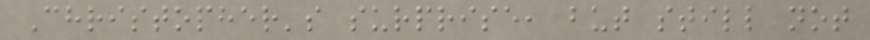Christopher's surprise, but still not
